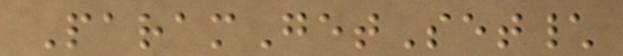ParamGetSet\
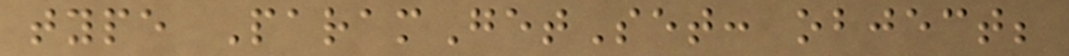type ParamGetSet: object;
